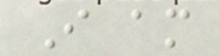I am
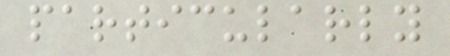particularly
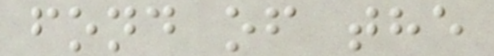fond of the
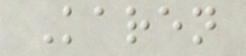Karen
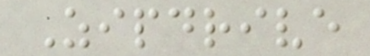Zipdrive
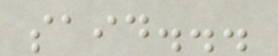said...
